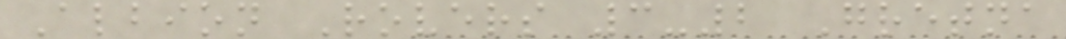Albion Rovers 3-2 Gretna
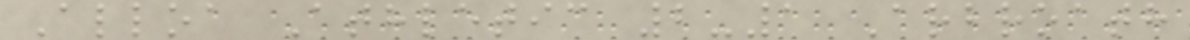Alloa Athletic 2-1 Arbroath
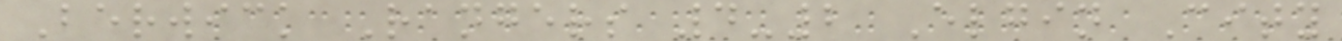Berwick Rangers 4-2 Elgin City
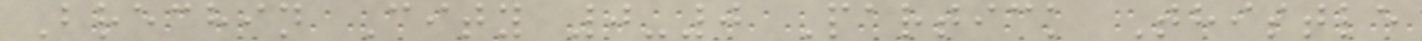Brechin City 0-0 Partick Thistle
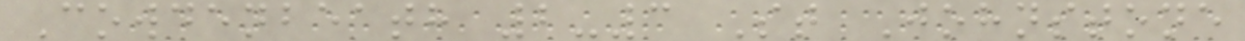Cowdenbeath 2-3 St Johnstone
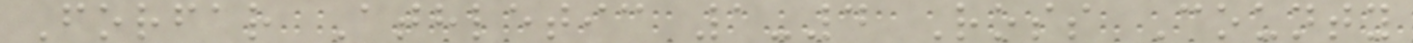Forfar Athletic 1-4 Ross County
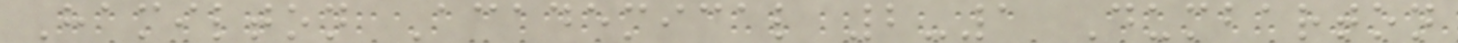Hamilton Academical 2-1 Dumbarton
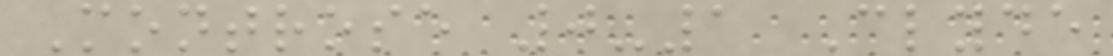Montrose 0-1 Clyde
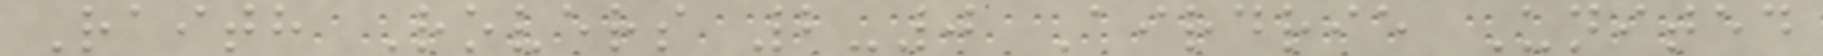Raith Rovers 2-0 Airdrie United
